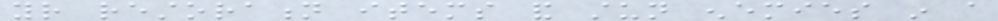your restoration items and stun enemies in a
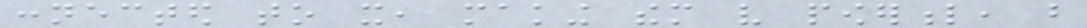connected to it, making them very powerful, but
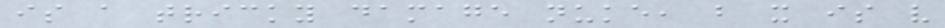is a tricky damage nuke, but it is very
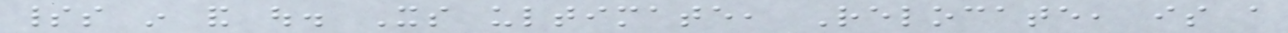spirits in and out. Its ultimate, Relocate, is a
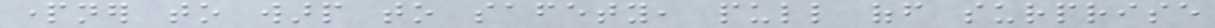partner to warp to safety, pull off surprise
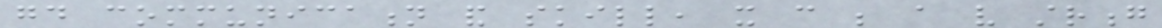good communication and skill, it can be a very strong
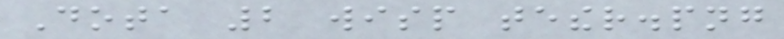Dota 2 wisp tether.png
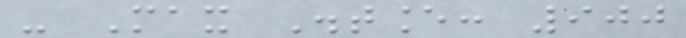- Max Distance: 900
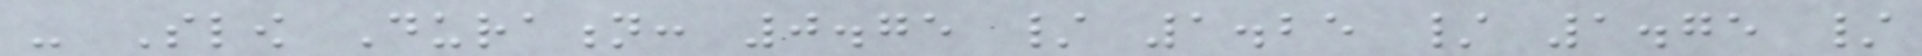- Slow Duration: 0.75 / 1.25 / 1.75 /
